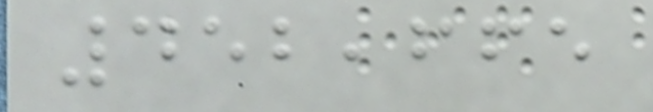452,665
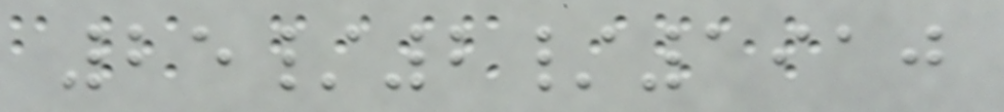25/2/1910
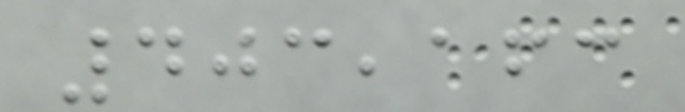403,163
